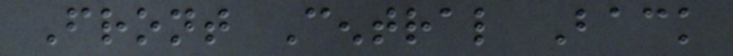Front Central Back
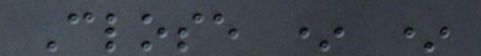Close * *
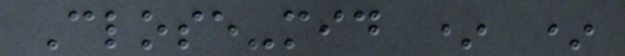Close-mid * *
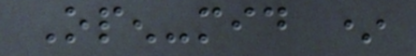Open-mid *
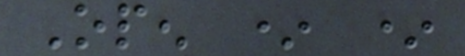Open * *
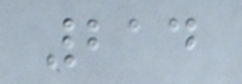214
